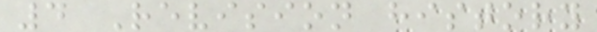4 Revision history
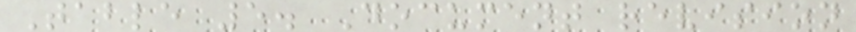Table 5. Document revision
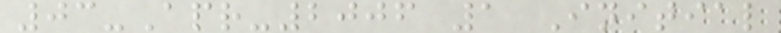03-Apr-2006 1 Initial
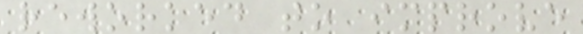reworked to improve
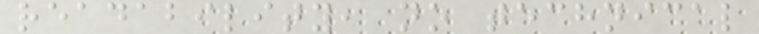readability, no technical
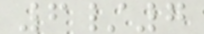6/7
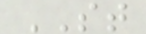ST
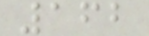162
